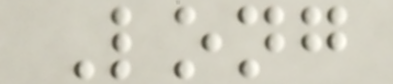Long
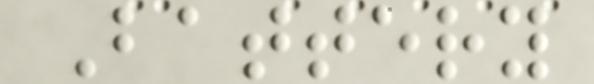Battery
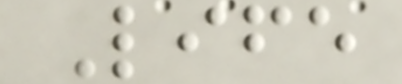Life
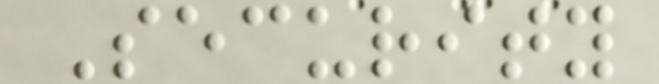Security
